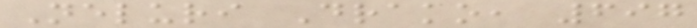Neluri Drako, 697
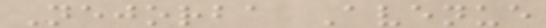Nejorba Avenue
